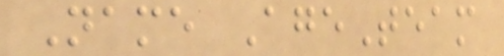Name AgeTeam
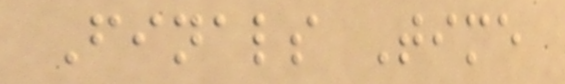Finals Time
